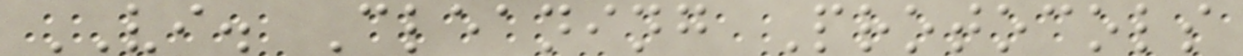VI. Cleaning Protocols
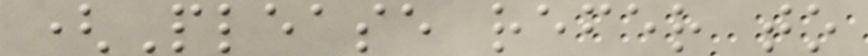(Please refer to
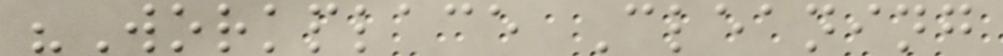"Workplace Cleaning
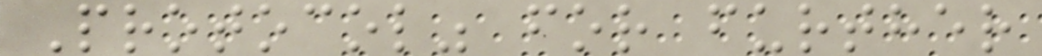Protocol" for further
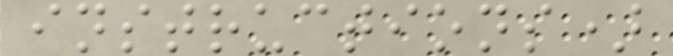instructions)
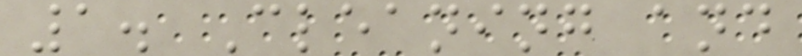1. Cleaning and
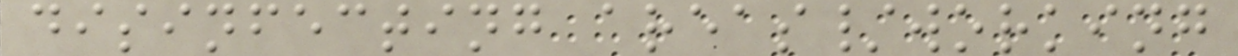disinfecting areas/working
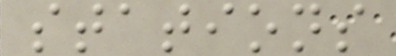stations
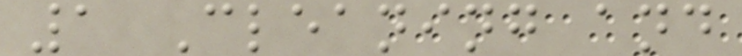1 Cleaning and
